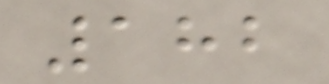182
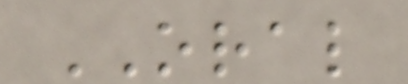ORAL
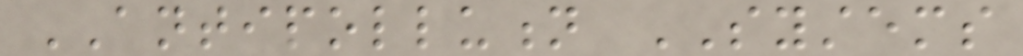ANTIPOLLUTION SYSTEMS
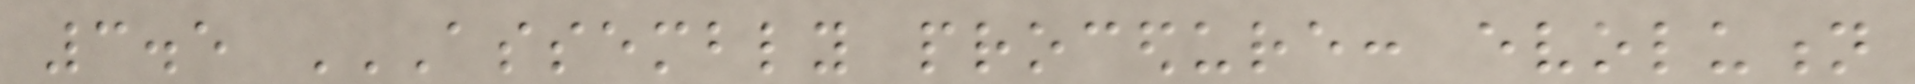3.5 ASSEMBLY PROCEDURE: EVOLUTION
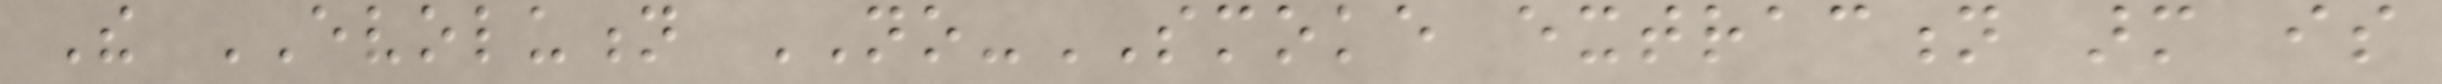The EVOLUTION NO-SMOKE extraction arm is
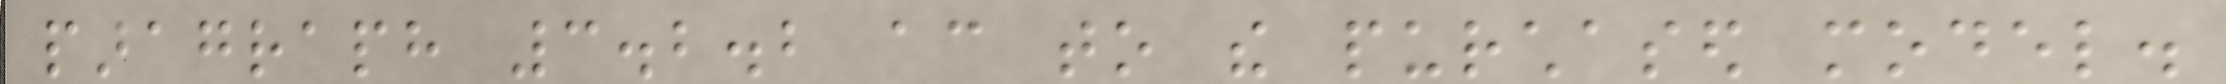paragraph 3.2.2 according to the purchased model.
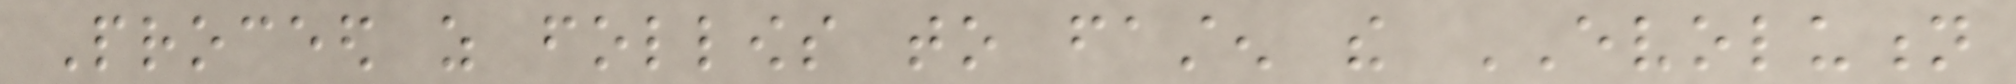Proceed as follows to fasten the EVOLUTION
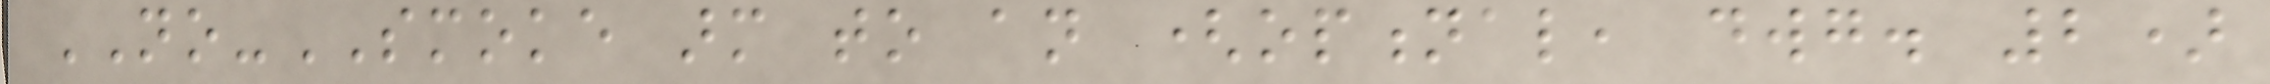NO-SMOKE arm to an (optional, dwg. 2)
